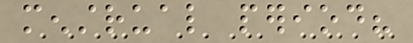menstrual period?
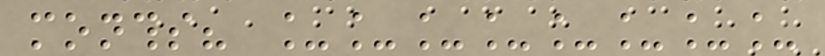months? ________
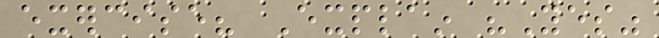exercise? Explain "Yes"
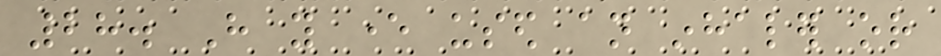28. Have you ever used an inhaler or
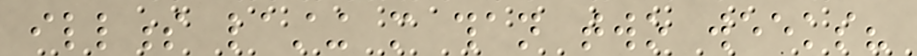illness lasting more than two weeks?
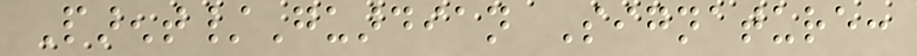Parent/Guardian Signature:
